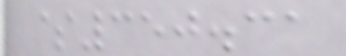$350.31
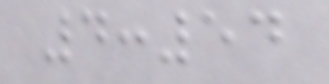4:54
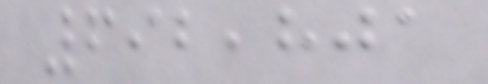692,801
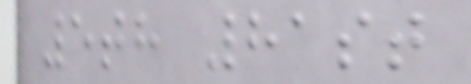5th 81st
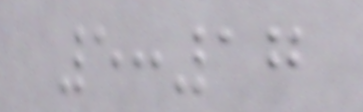5:17
